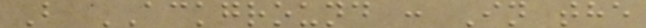B ACKGROUND : In the
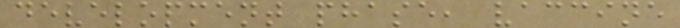development phase, vaccine
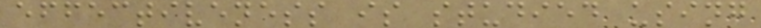effectiveness is studied using
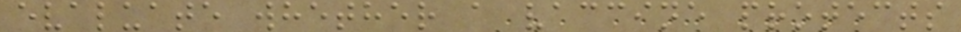evaluate whether a vaccine protects
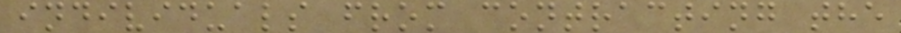individuals from contracting the
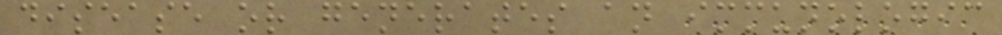disease or generates an immunologic
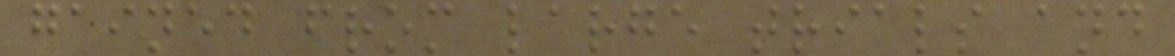gained from large trials and
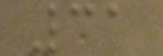31
